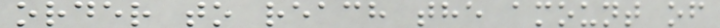order to reach the amount of
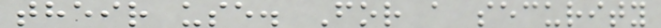their use. For a security
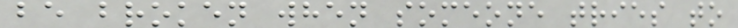be broken when someone tries to
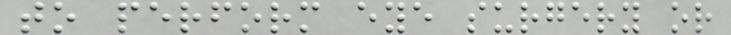to perform eye surgery or
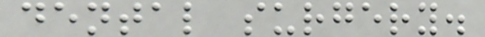dental surgery.
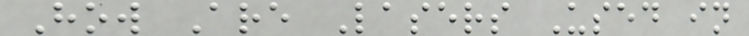How Are Lasers Used in
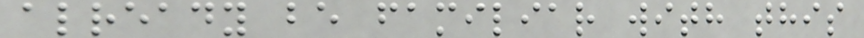already be familiar with this
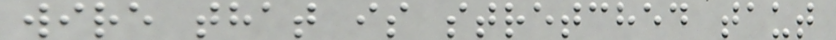wire that is stretched taut
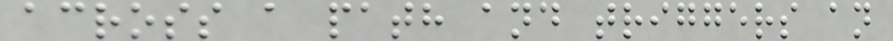across a path and triggers an
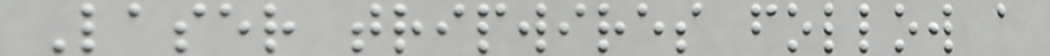Laser tripwires follow a
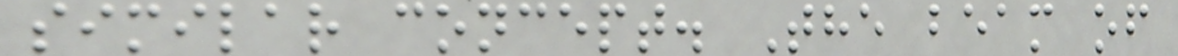similar concept. The beam of
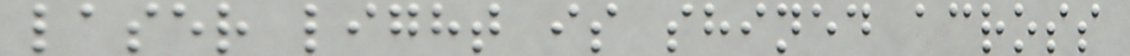laser light is shined across
